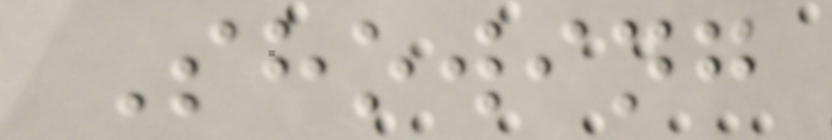Showing
